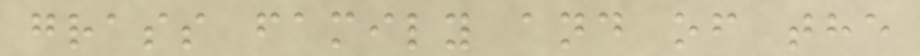grass family and of the
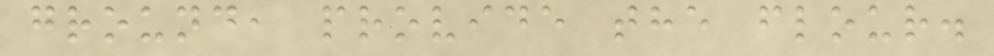ground, provide the flour.
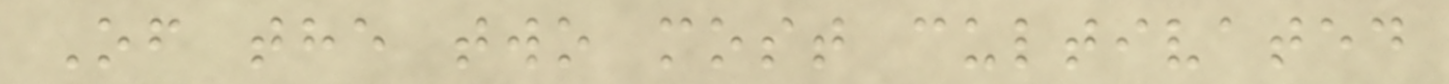Of the two most cultivated
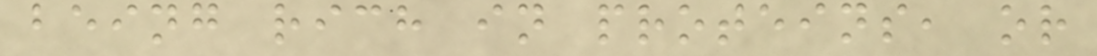being rich in proteins, or
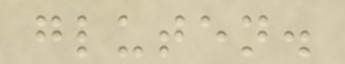gluten.
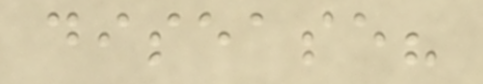disease?
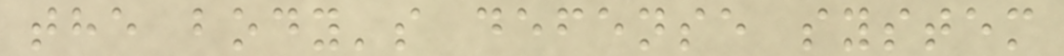the body's defense system
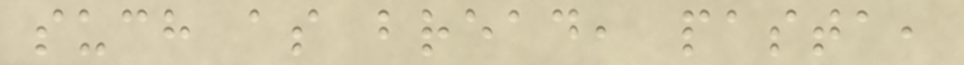such as bread, pasta,
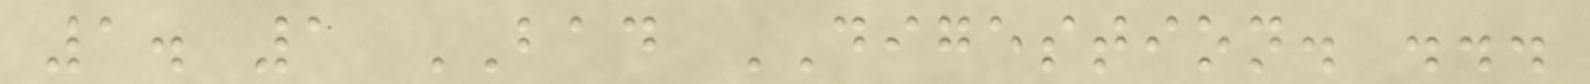1. 1 BAD DIGESTION. ...
